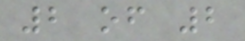2 of 2
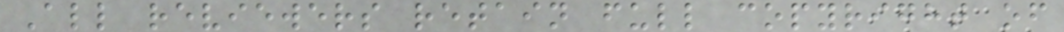All reviewers retain full copyright of
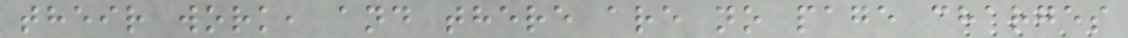their work, and there are no page charges
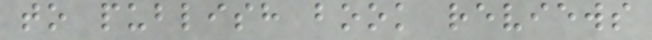to publish book reviews
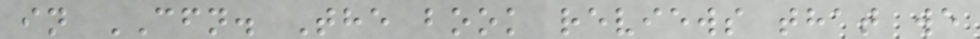in CFN. The book reviews that we
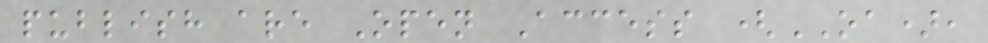publish are Open Access (OA),
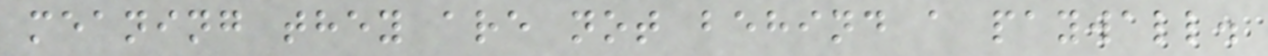meaning they are not behind a paywall.
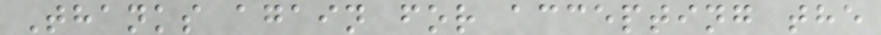Thanks again for accepting the
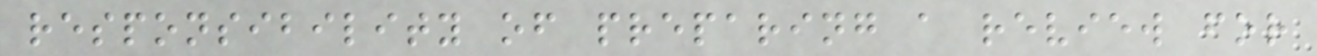responsibility of preparing a review for
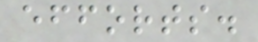efforts.
